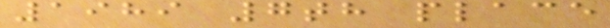1989 7th place
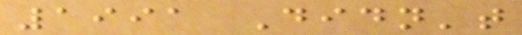1991 Didn't
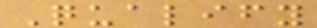Qualify
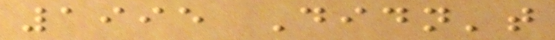1995 Didn't
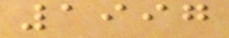1997
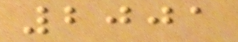2001
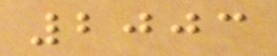2003
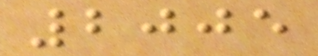2005
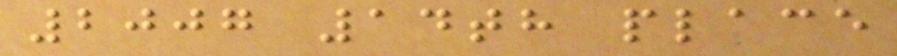2007 14th place
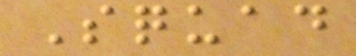Squad
